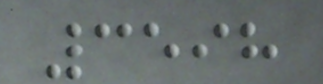3598
